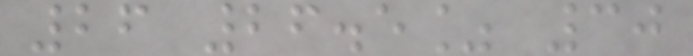26 26.5% 30
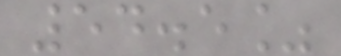54.5%
